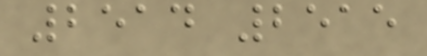2514 2515
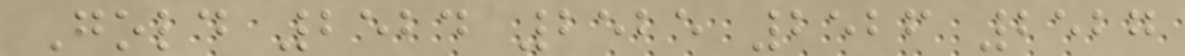Gold 2524 2525 2526 2527
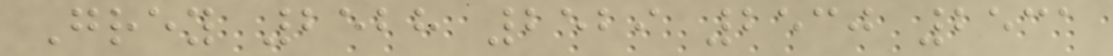Grey 2528 2529 2530 2531
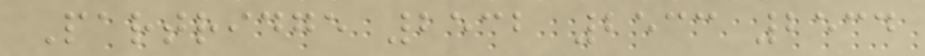Partridge 2532 2533 2534
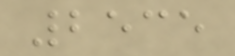2535
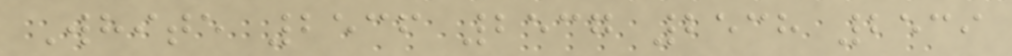White 2536 2537 2538 2539
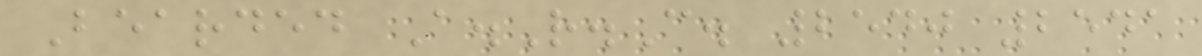Bearded A.R.C. 2540 2541
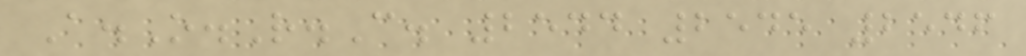A.O.R.C. 2544 2545 2546
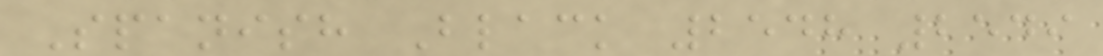Spanish Black 2548 2549
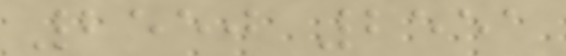2550 2551
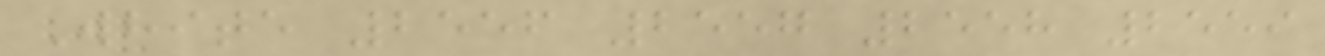White 2556 2557 2558 2559
